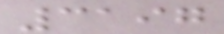3197
